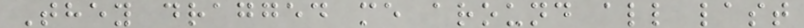They dragged me around all last
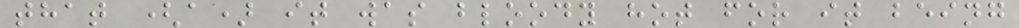that (a) it was bloody hot for it being
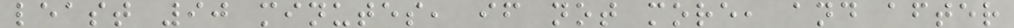least 90 minutes, if not more, and after
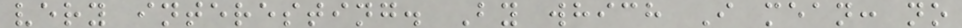very interesting. By which I mean: no
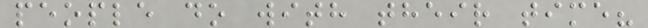people do with their time?
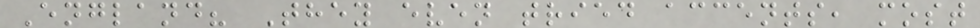England? They even tried accents, most
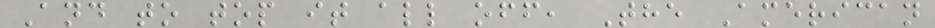And to top it all off, The American
